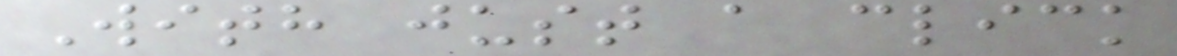With just a click
